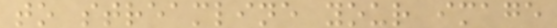to streamline your image
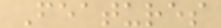Features
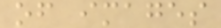of images
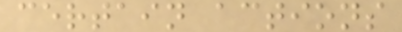certain actions
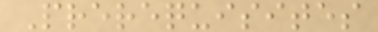Prerequisites
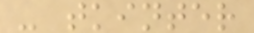- tkinter
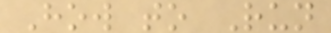How to Run
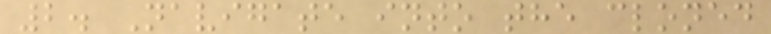2. Navigate into the cloned
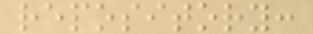repository:
